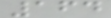164
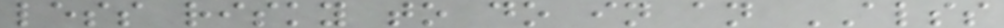less risky to do in an ALSS
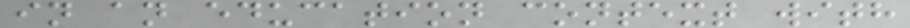in an education context with
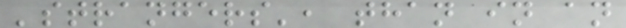'strangers', than in an
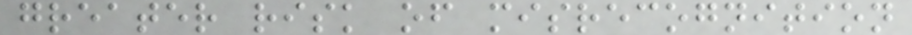greater risk of misrecognition
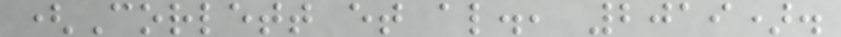(Corlett et al., 2019).
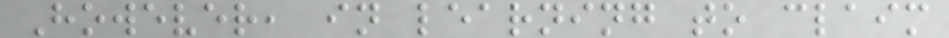However, in learning to claim
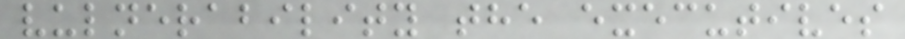vulnerability the executives
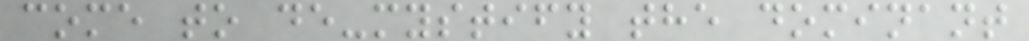come to de-mystify the dominant
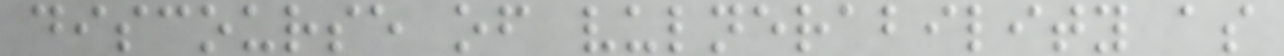discourse of vulnerability as
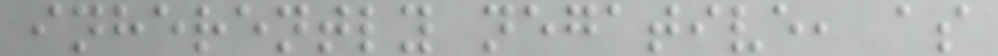inherently negative, as
